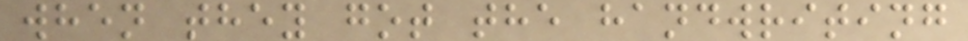when they got the handwriting
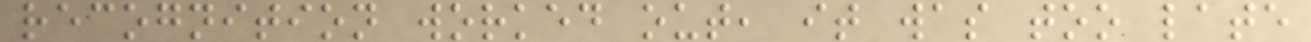recognition worked out, it was too late
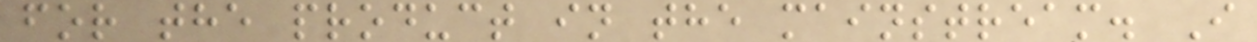for the product in the mainstream. I
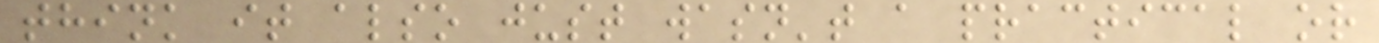think it also just wasn't a practical or
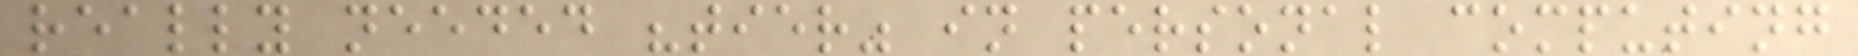really needed "tier" in personal computing
